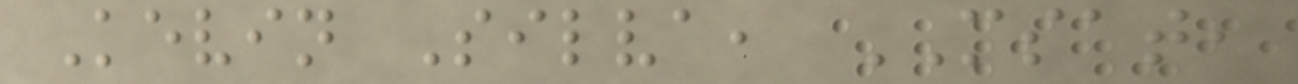Kevin Silva, MSAT,
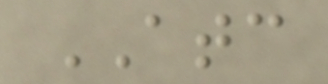ATC
